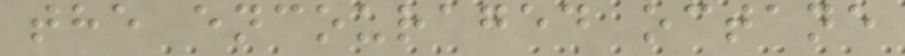the encouraged octane
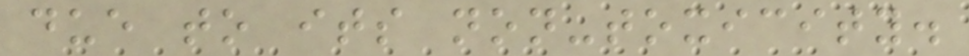due to its non-toxicity.
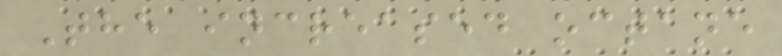The increased octane
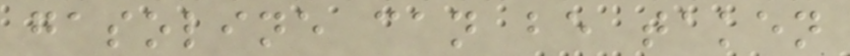gasoline can be taken
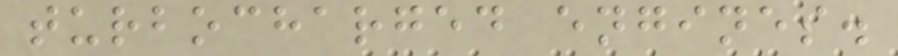turbocharged engines.
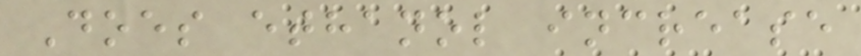Does ethanol increase
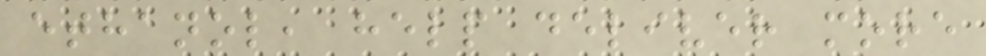ethanol, help deliver more
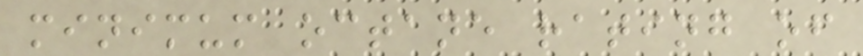minimum octane rating of
